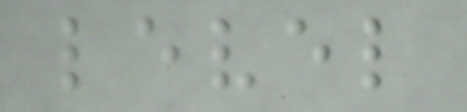level
